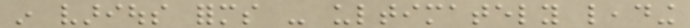in various forms - ultimately leading
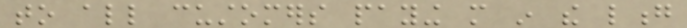to all customers paying more in the long
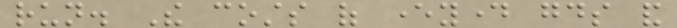run. The costs of everyday goods and
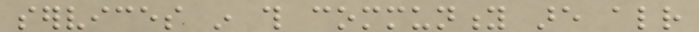services in this community are already
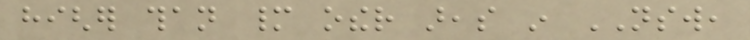higher than many other areas in NSW,
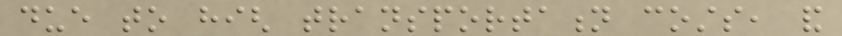due to high transportation costs, and
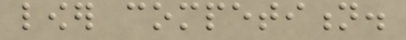lower competition.
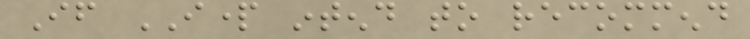If IPART intend to recommend
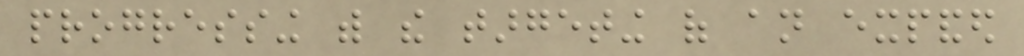progressing with the targeting of an expanded
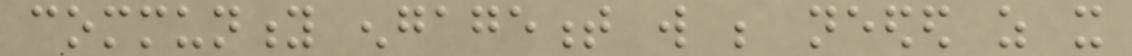community engagement will be needed as it
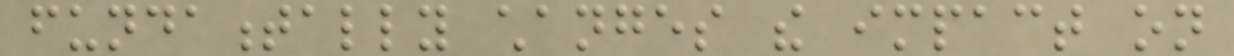fundamentally changes the impact on
